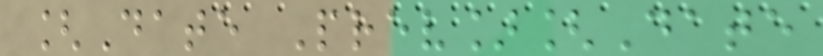[Date Prev][Date
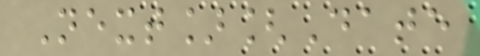Next][Date
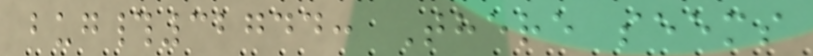bug#32744: There seems
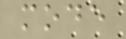mode
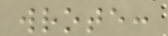wrote:
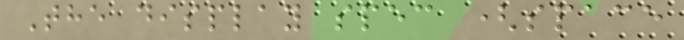The display spec (space
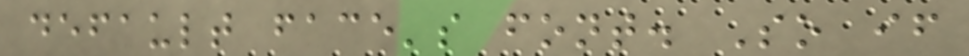default face's font. So if
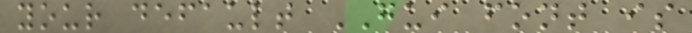your default GUI font is
